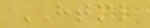HTML
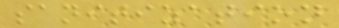sanitization
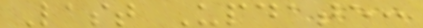Last Update:
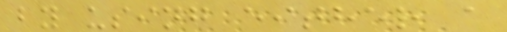by using either a
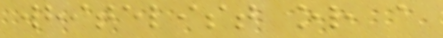whitelist or a
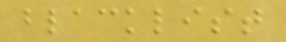blacklist
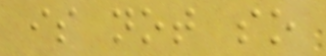is not so
